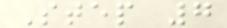Step 7
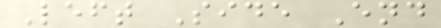Left Side End
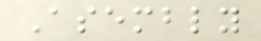Asembly
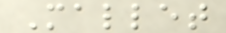Mallet
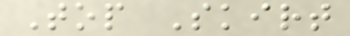Top Skirt
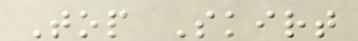Top Skirt
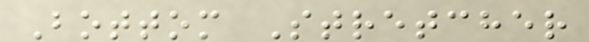Bottom Stretcher
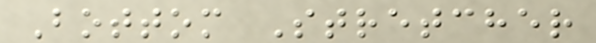Bottom Stretcher
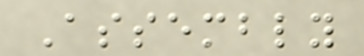Assembly
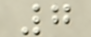7
